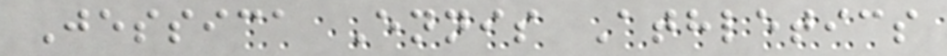Jessica Ennis Athletics
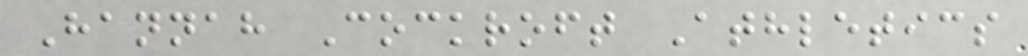Hannah Cockroft Athletics
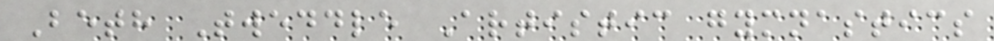Beth Tweddle Artistic gymnastics
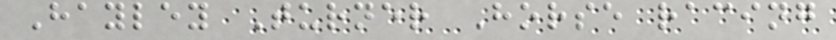Hayley Turner Horse racing
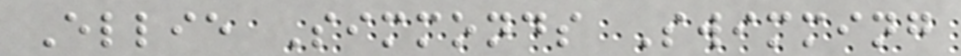Ellie Simmonds Swimming
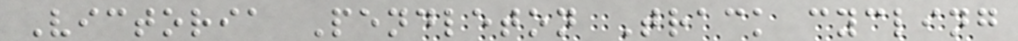Victoria Pendleton Track cycling
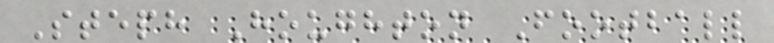Steph Houghton Football
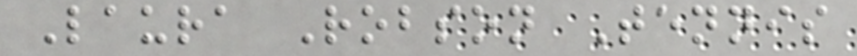Laura Robson Tennis
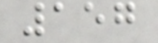157
